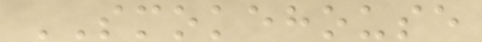SMOKEHOUSE
